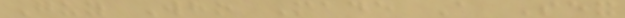Guy Who Made A Sex
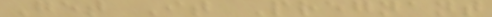Get It Pregnant
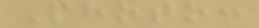Photo:
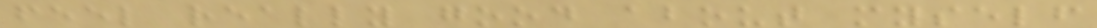feel really good about myself
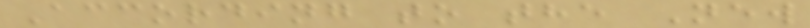According to the New
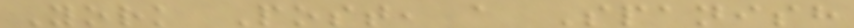York Post, a Spanish
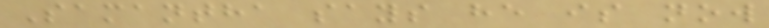Samantha says he is now
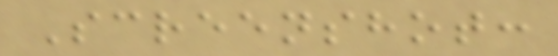Screenshot:
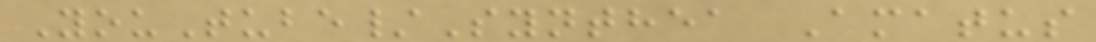YouTube/Synthea Amatus
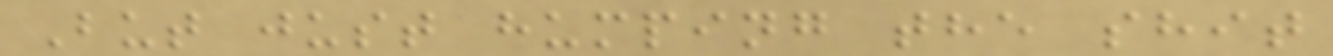But just humping the shit
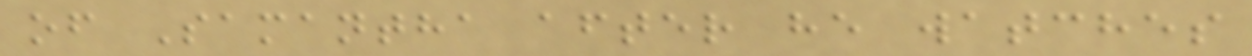of Samantha after he watches
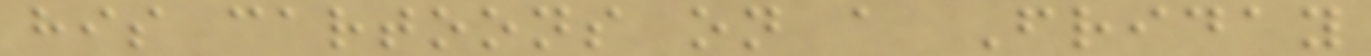his cartoons on a Friday
